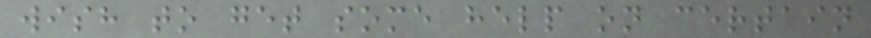wish to get some help on certain
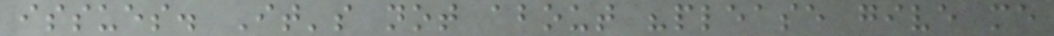issues. It's not about "please give me
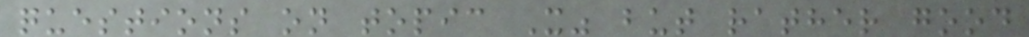questions on topic X" but rather good
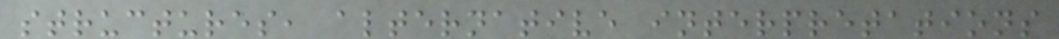structures, alternative interpretations
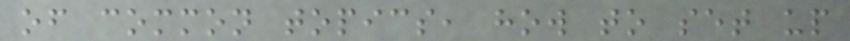of common topics, how to set up
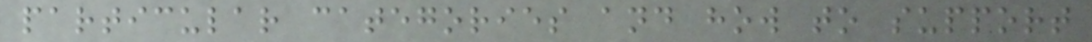particular categories and how to support
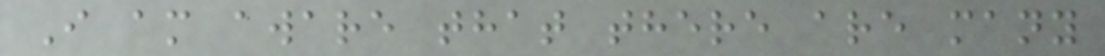I am aware that there are many
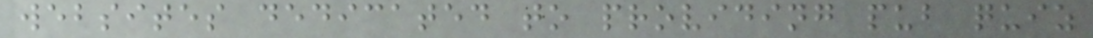websites dedicated to providing pub quiz
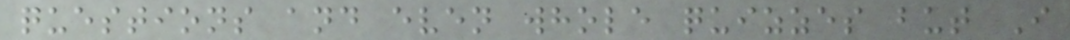questions and even whole quizzes but I
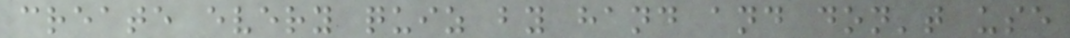create every quiz by hand and don't use
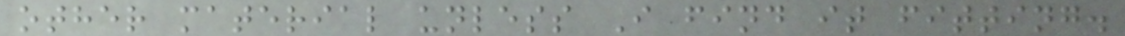other material unless I find it fitting.
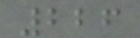226
